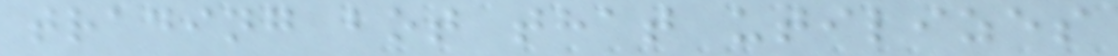trading bot that utilizes
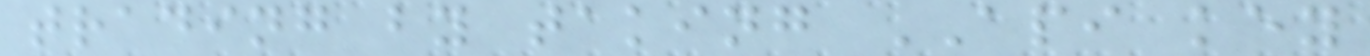trading by taking API key
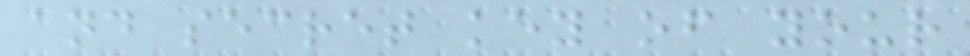and secret key of your
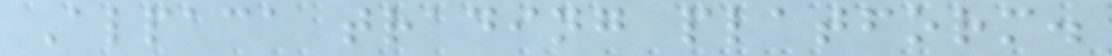Alpaca trading platform.
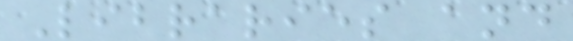Libraries and
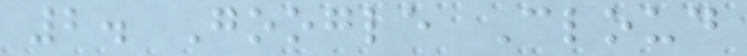2. Google Cloud
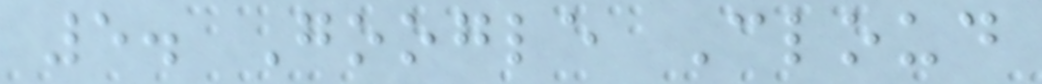5. Google Cloud
